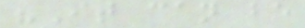"It can be
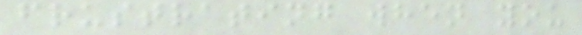frustrating when you
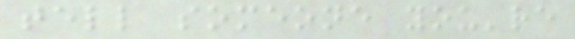tell someone you're
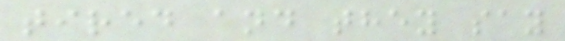tired and they say
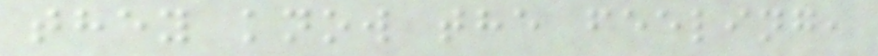they know the feeling,
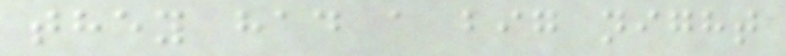they had a big night
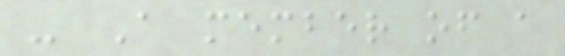- A member of a
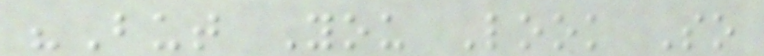"But You Look So
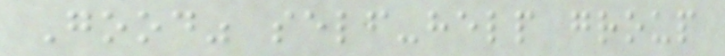Good" self-help group
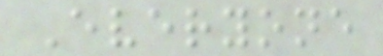Everyone
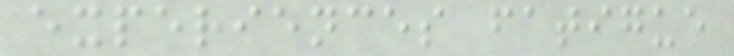experiences fatigue
